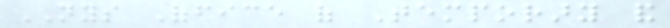NYS Office of Temporary and
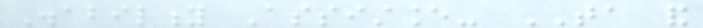Disability Assistance- TA and
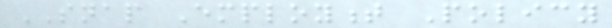SNAP Employment Policy
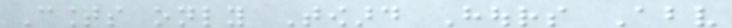Counts only Toward Hours Above
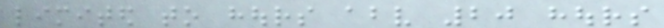limited to hours above 20 hours
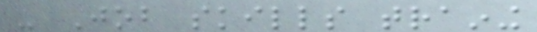- Job skills training
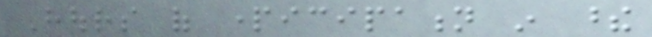Hours of participation in these
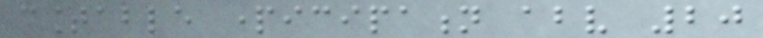countable participation above 20
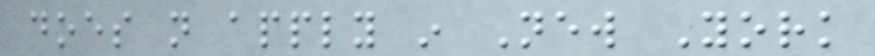does not apply in New York
